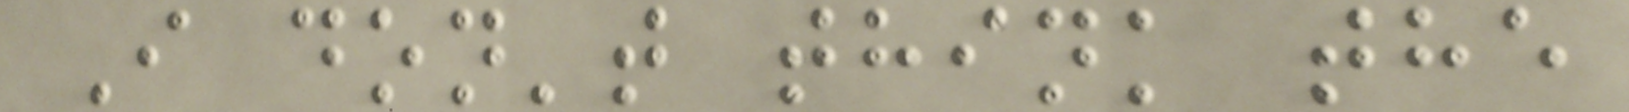I don't think the
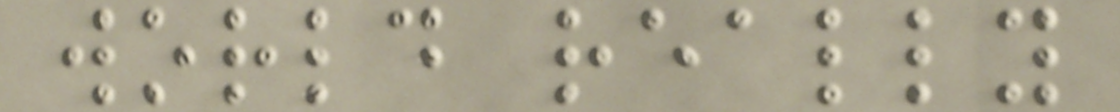world really
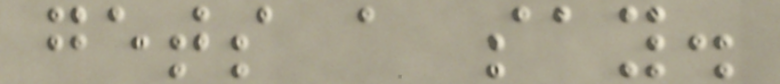gets a say.
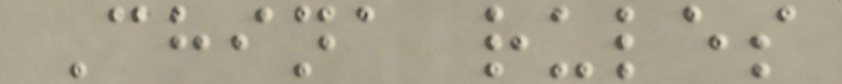China rules
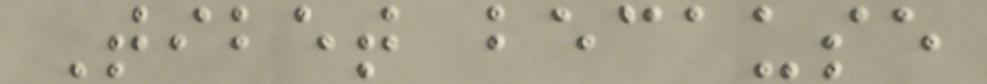Tibet because
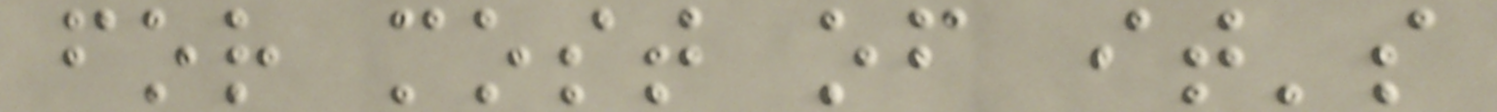for most of it's
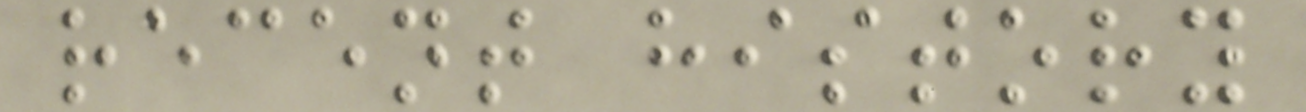recent history
